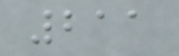211
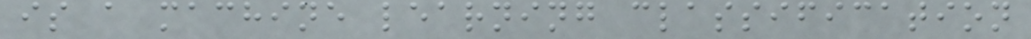is a machine learning classification
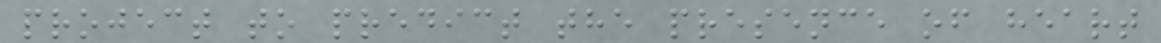project to predict the presence of heart
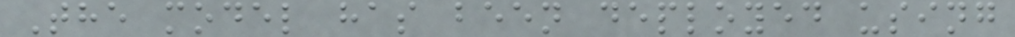The model has been deployed using
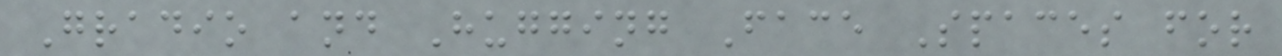Gradio and Hugging Face Spaces for
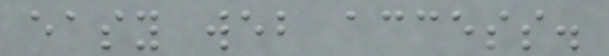easy web access.
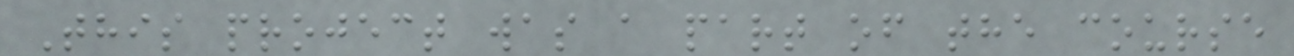This project was a part of the course
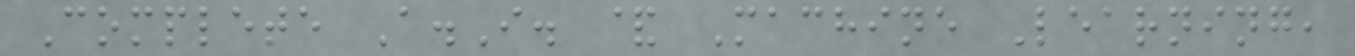Complete A.I. & Machine Learning,
